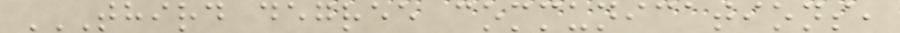THIRD DEGREE COMMUNICATIONS,
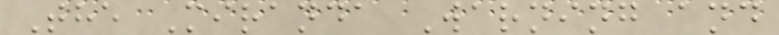The Miranda Warning and
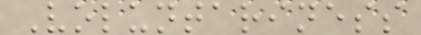Voluntariness
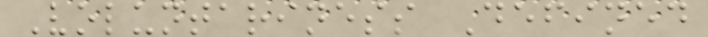Voluntariness Defined
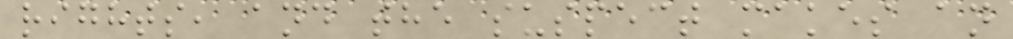rights, and the suspect makes an
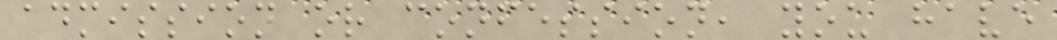admission or confession, you have
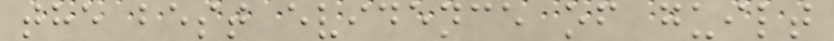the best evidence of guilt
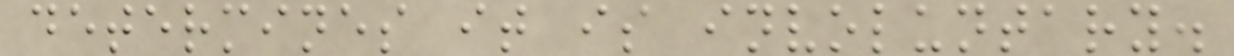determines it is involuntary.
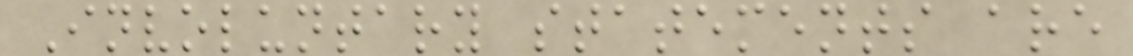Involuntary statements are
